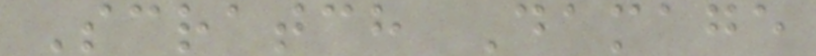Scratch Damage
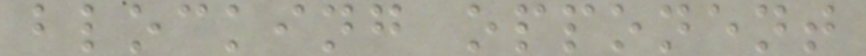blocking opponent
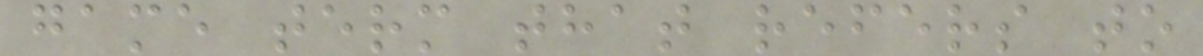game term that refers to
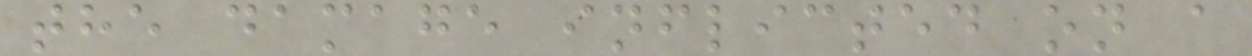the damage inflicted on a
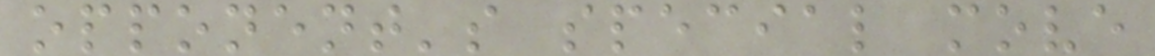opponent's special move
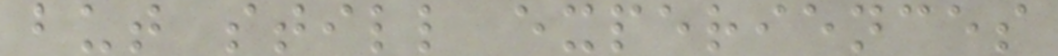but still experiences
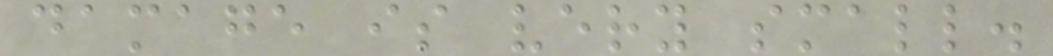damage is very small.
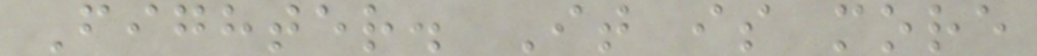Fighter. It is more
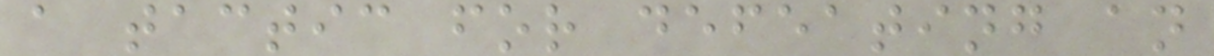a tactic for defeating an
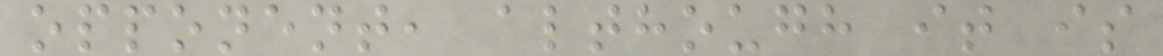opponent, although it is
